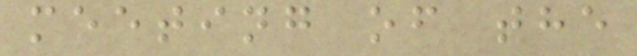meeting of the
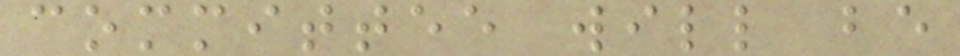committee will be
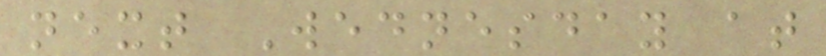next Wednesday at
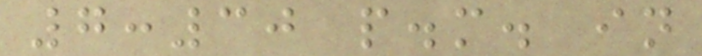7:30 p.m. in
